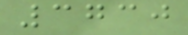3730
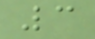3
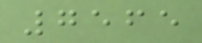7565
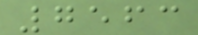7563
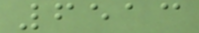6513
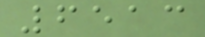6513
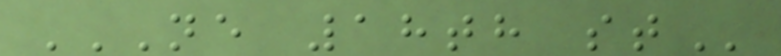NE 18TH ST
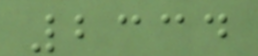2334
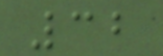32
